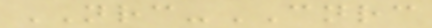NRC-CNRC
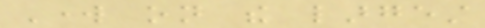Work on the largest
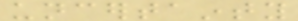uncertainty
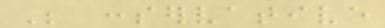Be conservative
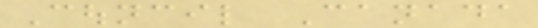Council Canada
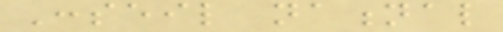Conseil national
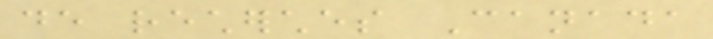de recherches Canada
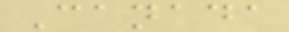Canada
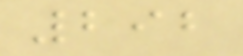292
